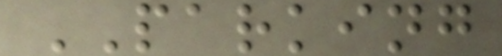PARKING
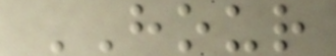HOUR
